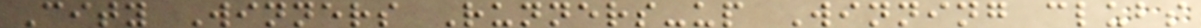City Winners Runners-up Winning clubs
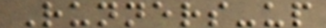Runners-up
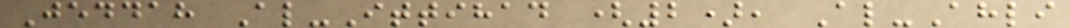Jeddah Al-Ittihad (2), Al-Ahli
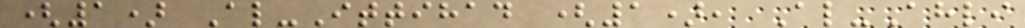(1) Al-Ittihad (1), Al-Ahli
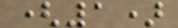(1)
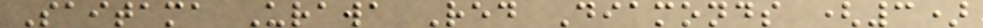Saitama Urawa Red Diamonds (3)
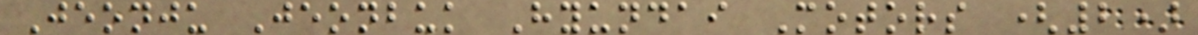Jeonju Jeonbuk Hyundai Motors (2)
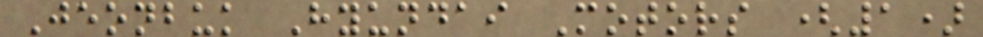Jeonbuk Hyundai Motors (1)
